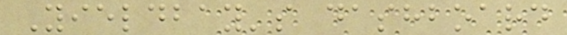Yieldbay's dashboard
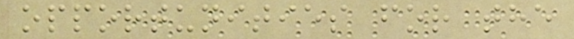opportunities for the
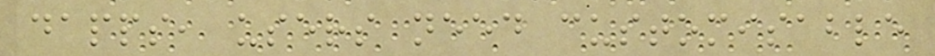dapps, users need customisable
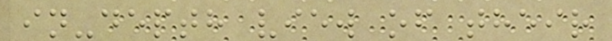in-depth view of their
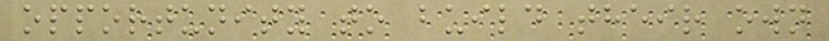opportunity to build their own
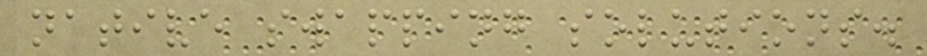native swapping solutions.
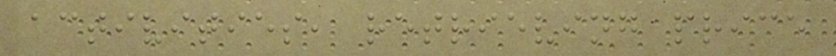activities, retrieving price
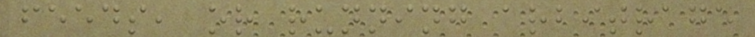feeds, or running arbitrage
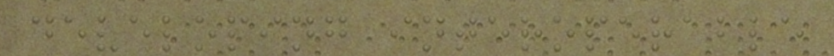developing interoperable
